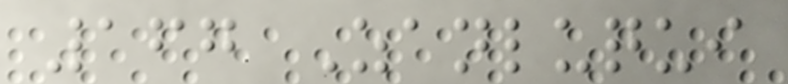167 Zanluqui
